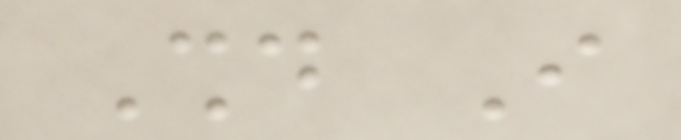Should I
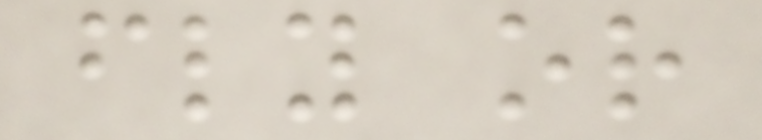fly or
